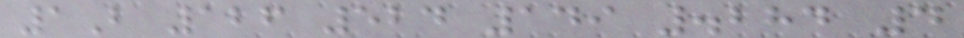1B 126 524 149 .284 4
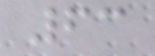63
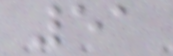51
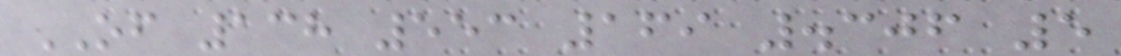OF 138 553 169 .306 5
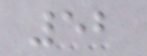52
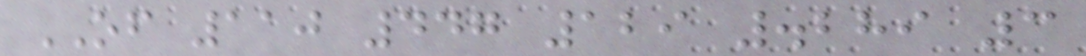OF 110 447 129 .289 3
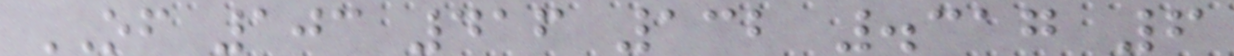OF 103 416 132 .317 6
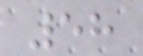58
